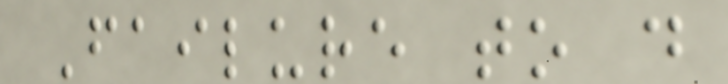Failure to do
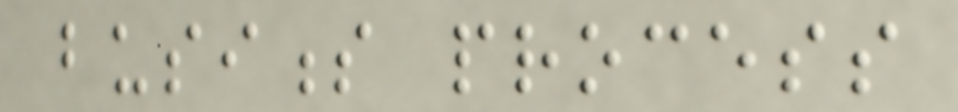business process
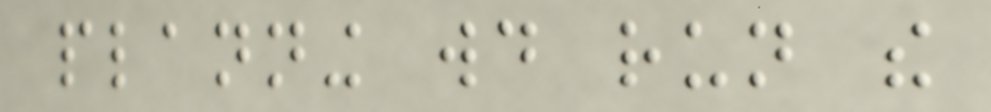planning would run the
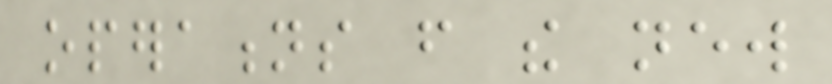operations from the new
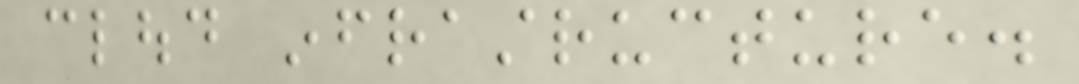cloud infrastructure.
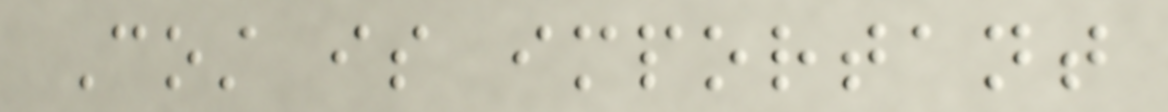Cost is important
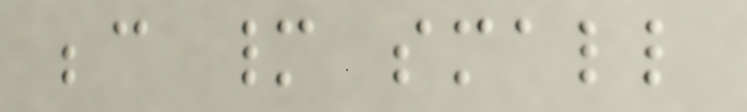because many small
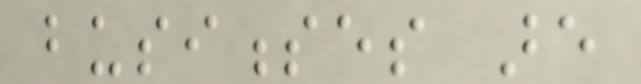businesses are
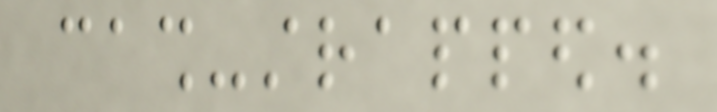cash-strapped.
